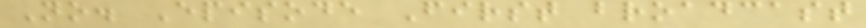No. Episode First broadcast
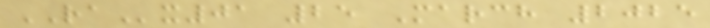RAx01 25 March 2025
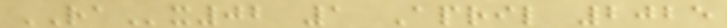RAx02 1 April 2025
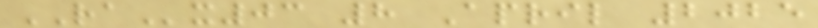RAx03 8 April 2025
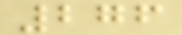276
